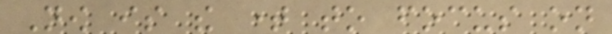Now is the time to focus on
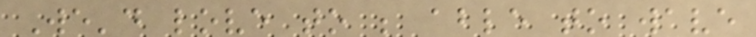We'd love to be able to wave
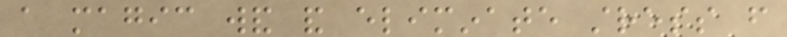a magic wand and eliminate stress from
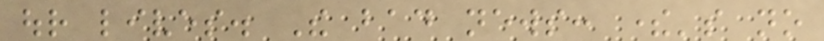our lives. The bad news: there's no
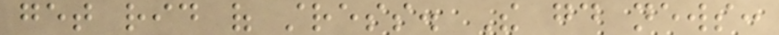get rid of stress. The good news:
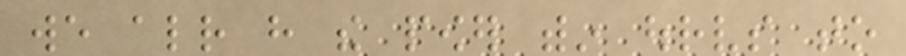we already have the power within ourselves to
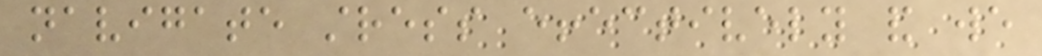navigate stress effectively and we
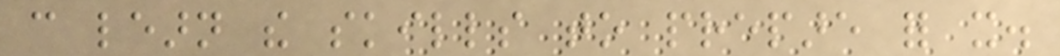can learn the skills to prepare for it.
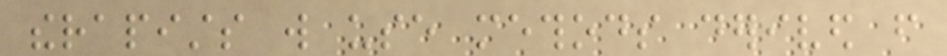therapists will use methods derived from
